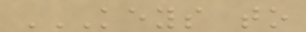KEYS TO
